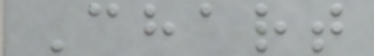Chart
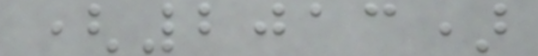(2013)
